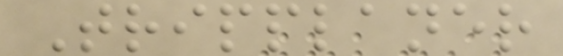Tripplaner
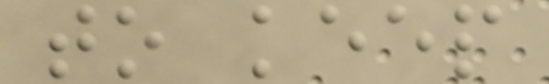to keep
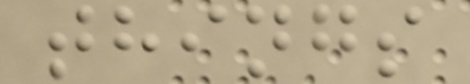things
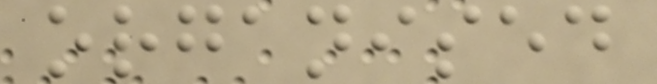organised
